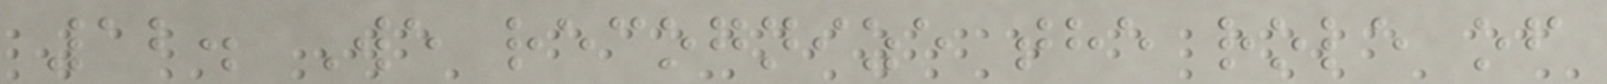12. We recognize the role of
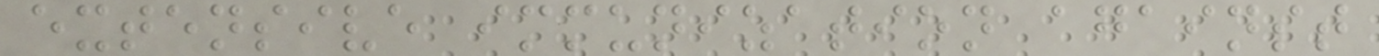extensive immunization against
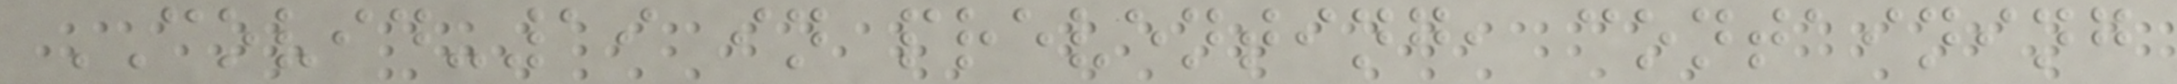COVID-19 in preventing, containing
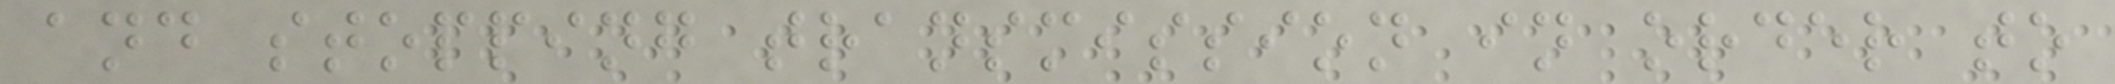and stopping transmission in order to
